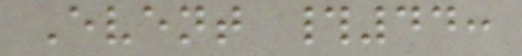Event #44:
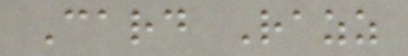Card Razz
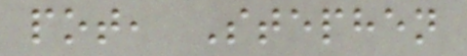pot, Stephen
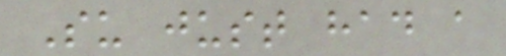Su just had a
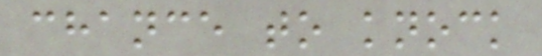chance to knock
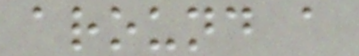around a
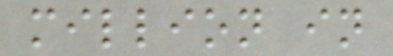million in
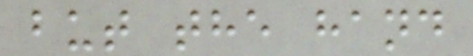but the hand
